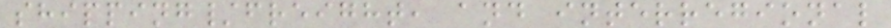shipping/freight, and interregional
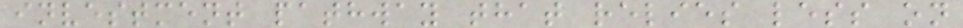investment pathway that relies less on
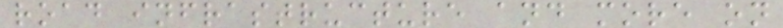road infrastructure and more on
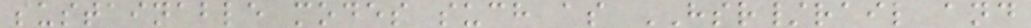sustainable modes such as HSR/rail and
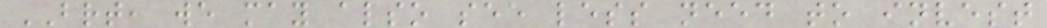BRT, we may also see less need to invest
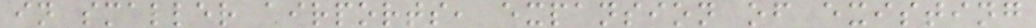in smaller airports, expansion of existing
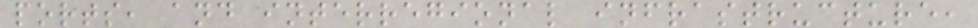ports, and interregional infrastructure,
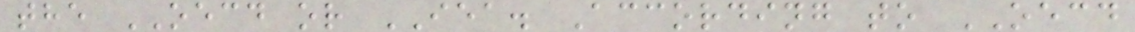the OECD or IEA. According to OECD
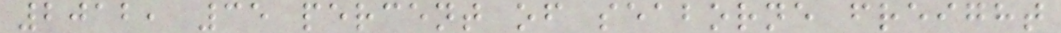2012, 35 percent of seaborne freight
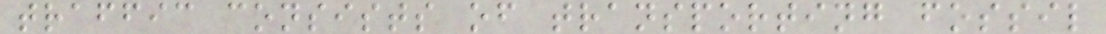traffic consists of transporting fossil
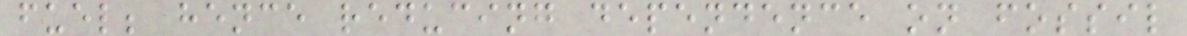fuel; hence reducing dependence on fossil
